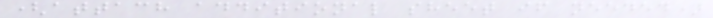(attach additional sheet if needed)
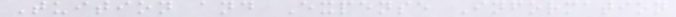Tuition and Expense Information
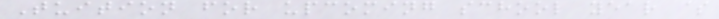Tuition for upcoming school year $
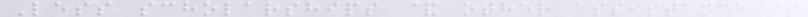Less scholarships & other assistance $
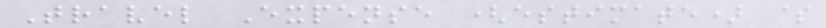Travel Expense (estimate) $
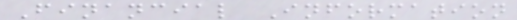Financial Information
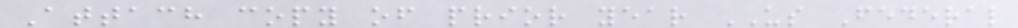Attach copy of prior year US Federal
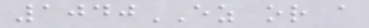1040EZ or a
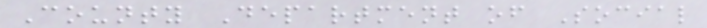County Department of Social
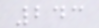243
